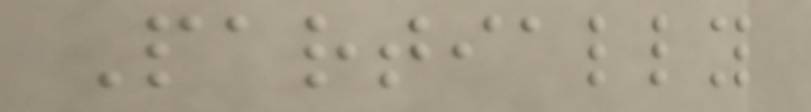Partially
